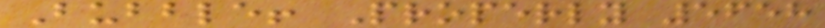Bubble! Properly 5658
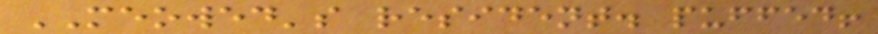MEOWED's resident. puffed!
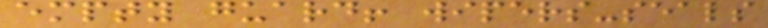empty guard! wipers-seals
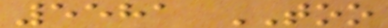5581 TOO
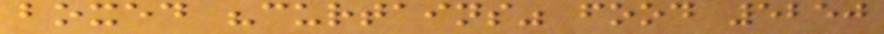boxed "curtains" food 5250
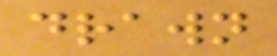drawn
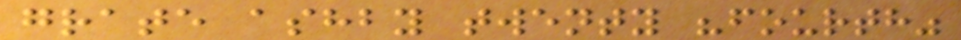grate ashby twenty "fourth"
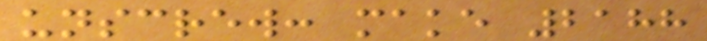unscrew: make 2188
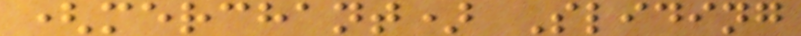(merchant) Sliding
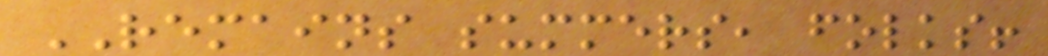REMAINS summers, folks!
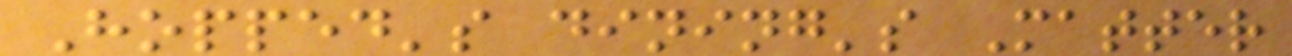Hopped's dining's Matter
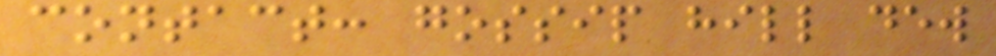contact: gossip hill dew
